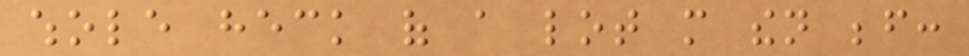whole heck of a lot more then before:
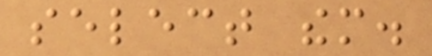select them.
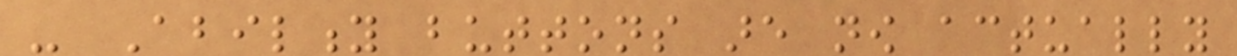- Ability buttons are now actually
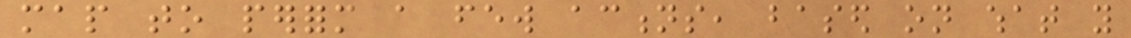map to perform a few actions, based on what you
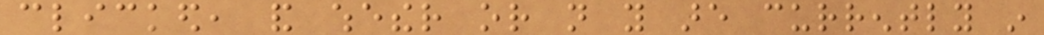clicked, and whether or not you are currently in
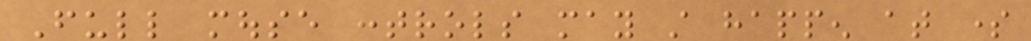Full mouse controls may still happen at some
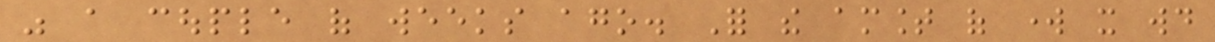was a couple of weeks ago. For the amount of work it would
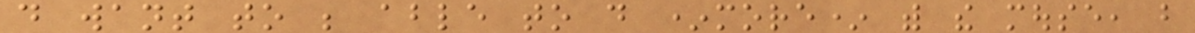do want to be able to do *more* with the mouse, but
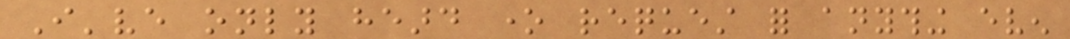I've only heard one request for anything even
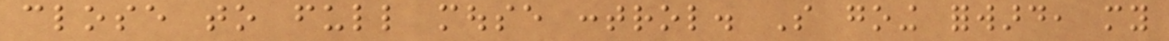close to full mouse control. So going forward, my
